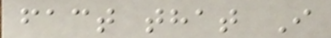fact that I
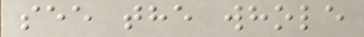see the whole
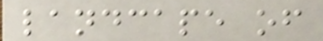landcape of
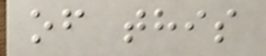of this
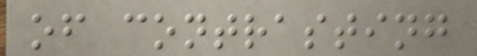of contrasting
